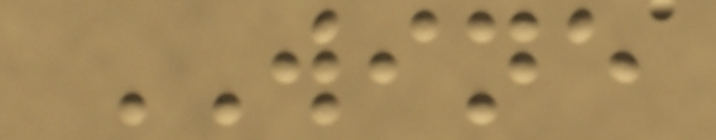WINE
